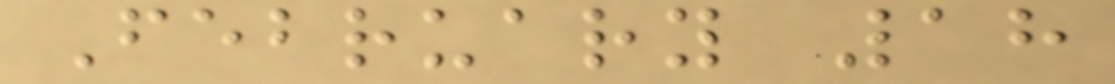February 18
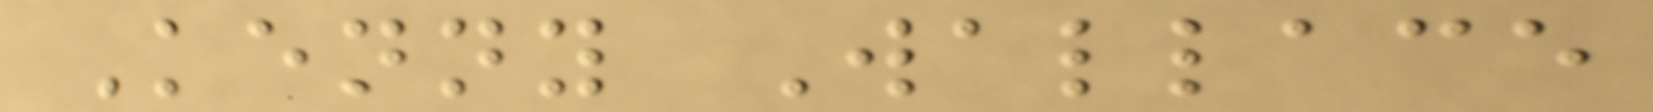Kenny Wallace
